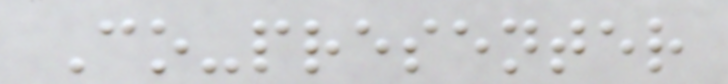Co-presenter
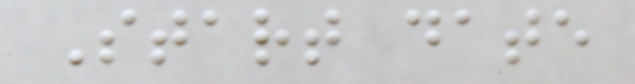Start date
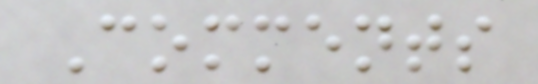Comments
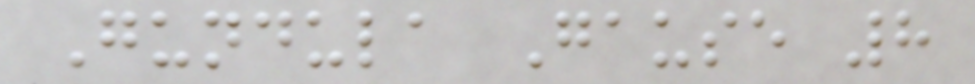Gundula Gause 8
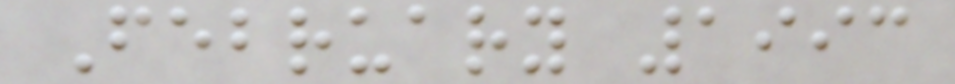February 1993
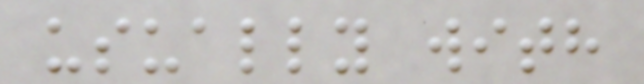usually with
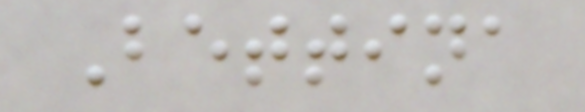Bettina
